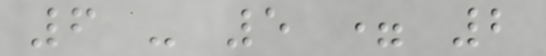6 - 5 = 2
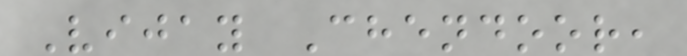Vijay Chendoor,
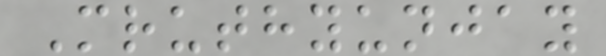Mruthyunjay
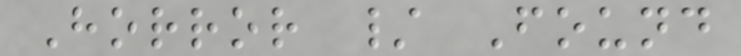Horror / Found
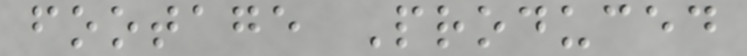footage Produced
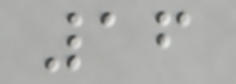16
